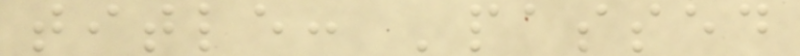title: 'passed
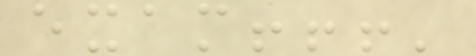exam!!!'
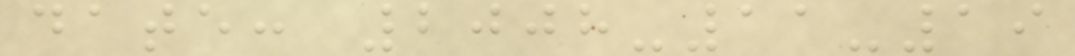date: 2008-11-19
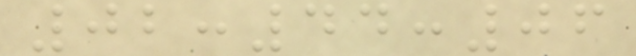02:44:06
